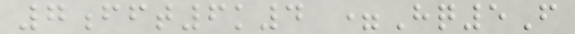7fft6k4 =Hq5F
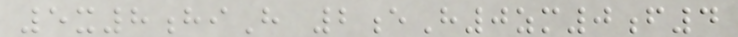5x8hiH 2eH0zm0f4
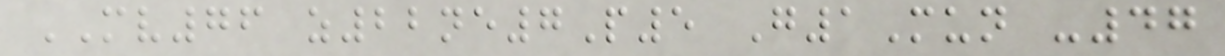MV76 z22ne7P5 G1Mun -47
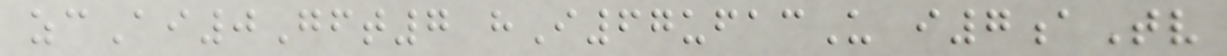zcAi0Gft7 hI67ufacU i7aTv
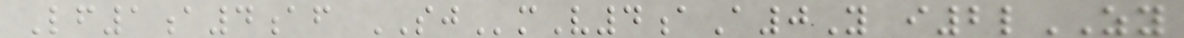Lf1a4af SJmV4aA0Y i2lZY
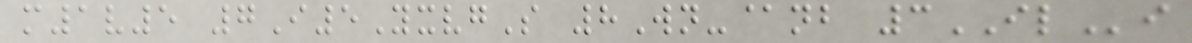m1v5 7I5YxvgS 8Wn-@nb 3ILi
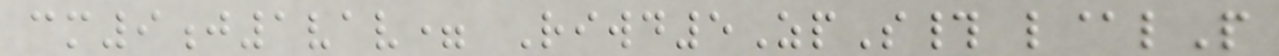cm9j1vav= Riwd5ZpS# l@lP
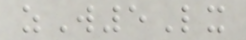zW5Lx
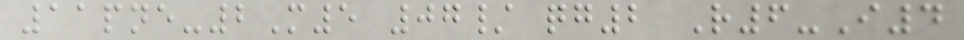11pne-2M5 07/ qg2 R6-I4
